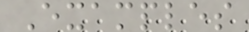Examples
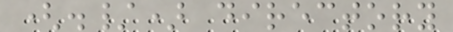(./) directory
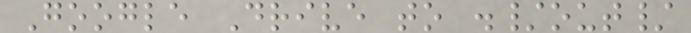Google Drive to ./out/
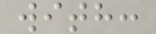with:
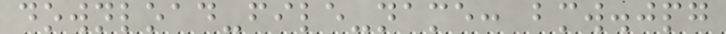download-file-name: bmw.jpg
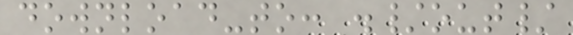download-to: ./out/
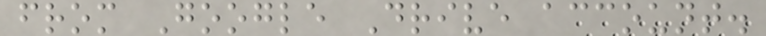from Google Drive account.
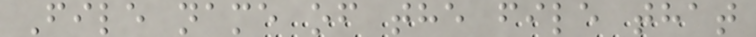File name of the file that
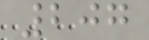207
